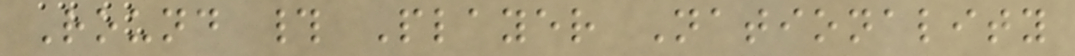Round # Player Nationality
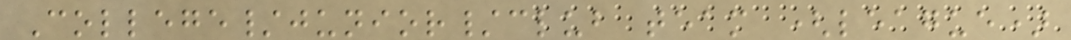College/junior/club team (league)
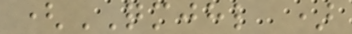(QMJHL )
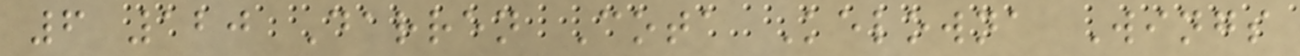6 120 Darren Cota Kelowna Wings
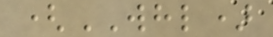(WHL)
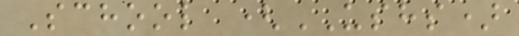School (USHS)
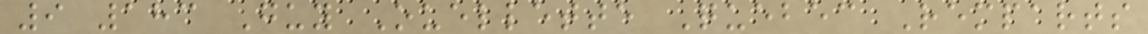9 183 Guy Ouellette Quebec Remparts
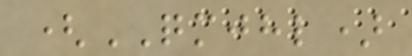(QMJHL)
